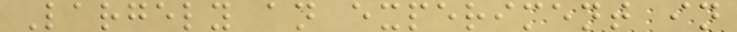Largely an experiment in
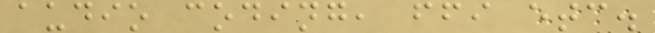audio coding, ffi etc.
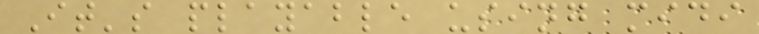It's playable using midi
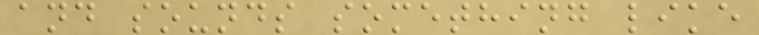and sounds something like
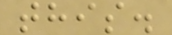this.
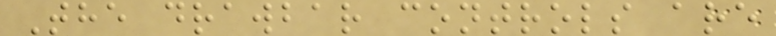The drawbar controls are
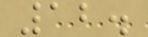12.
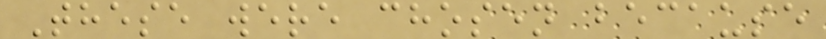These were chosen because
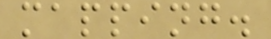mapping.
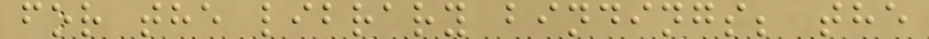for the library bindings; the
